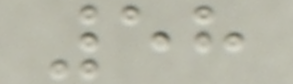58
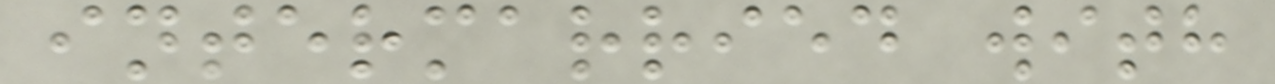intermarried with
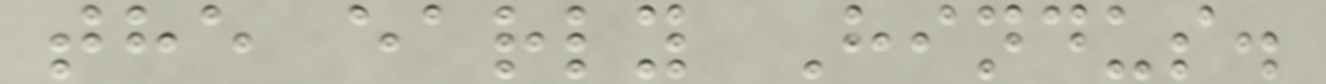the early Hindus.
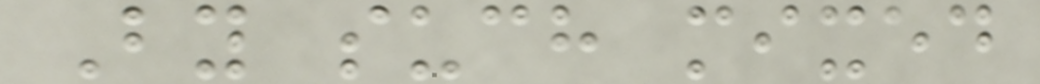By such mixed
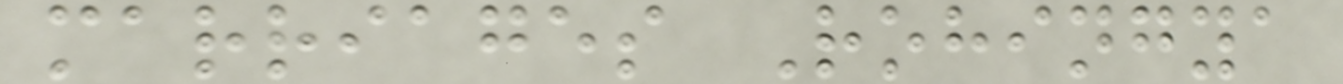marriages Rohingya
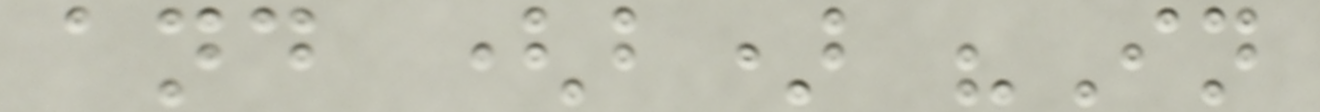and (b) "In
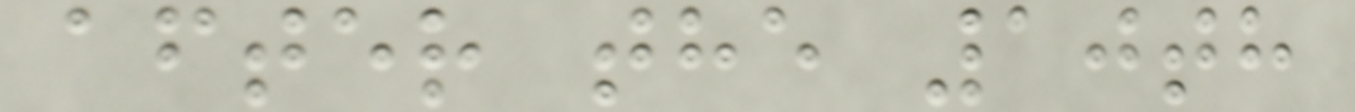after the 10th
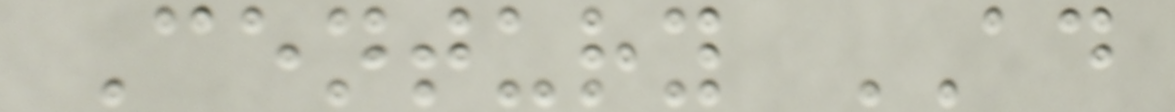Century AD
